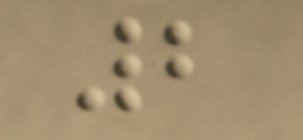2
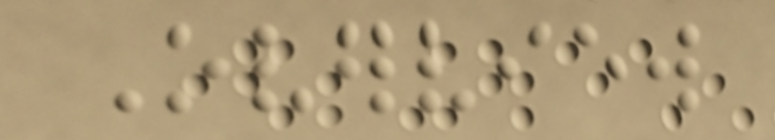Overview
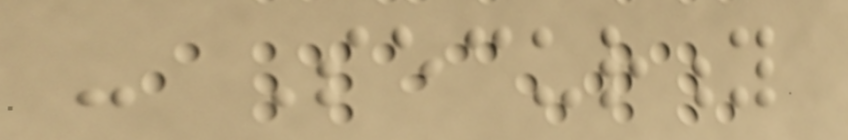- Security
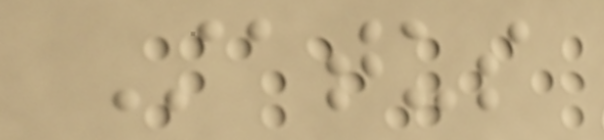Status
